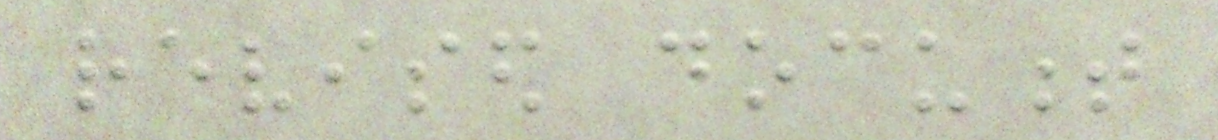revised document
